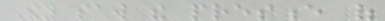They saw the presence of
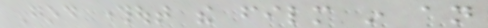God throughout the film in an
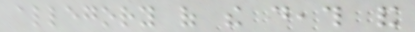allegory of the death and
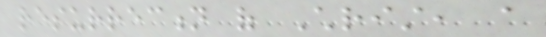resurrection of Christ, a
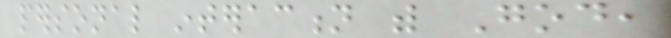personal interaction with God,
